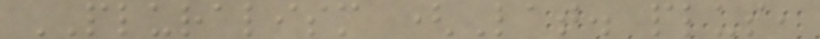PLURALISM (Lat. plus,
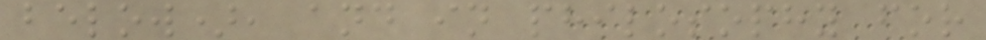below), and in philosophy for
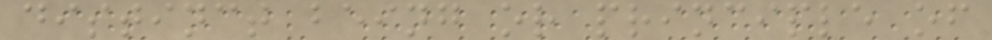distinct being or principle of
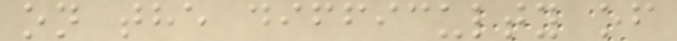on the difficulty of
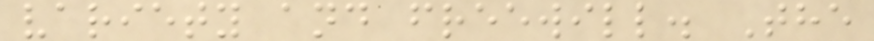variety and freewill. The
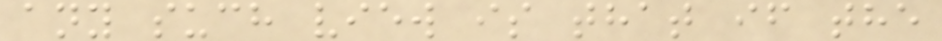any such view is that if the
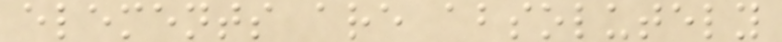elements are absolutely
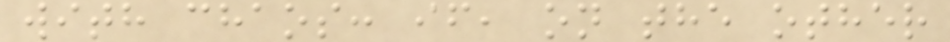with chaos: if, on the other
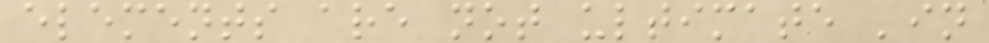elements are not ultimate 'in
